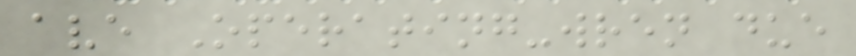ave Operating-wren due
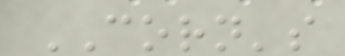CORN's
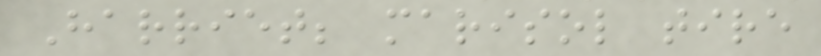Harriet; marisol tire
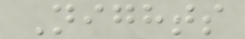Nights
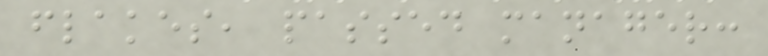flakes, passed manager:
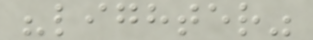"lighter"
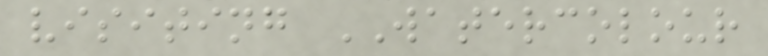visiting WATERCOLOUR
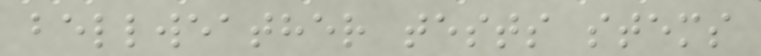bellweather tests stems
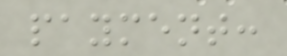payment:
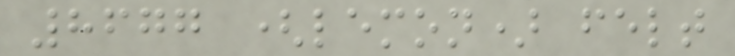8677 (lemon) felt
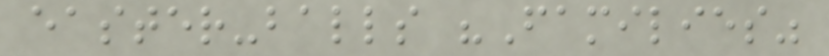easter-balls "Families"
